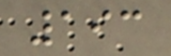193
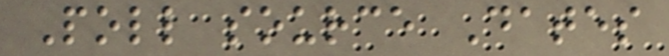Poll source Dates
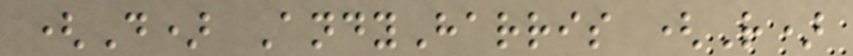(D) AndyHarris (R)
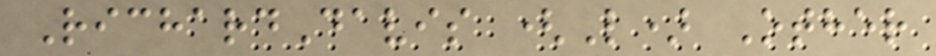RichardDavis (L) Other
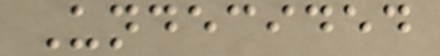Undecided
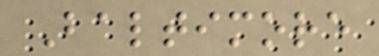Baltimore
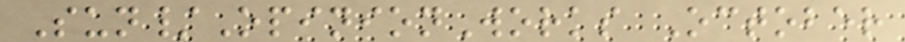Sun/OpinionWorks October
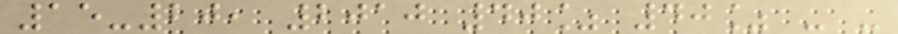15-20, 2010 40% 40% - -
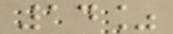14%
